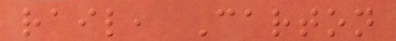rail, Carton
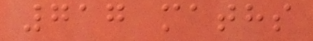717 maths
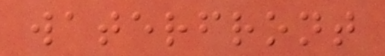waterfront
